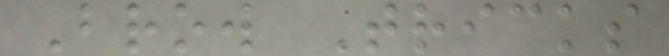Brow Tricks
